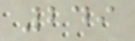249
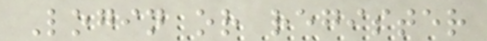Login or register
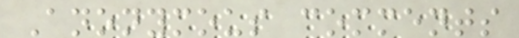Anonymous comments
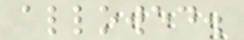allowed.
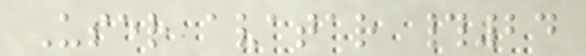User avatar #24
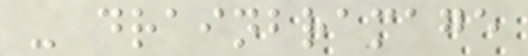- drainbramage
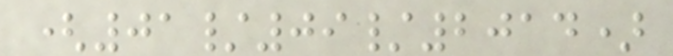(01/09/2014)
